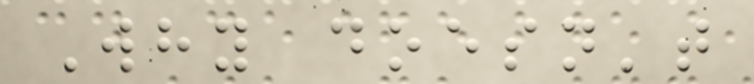Why doesn't
